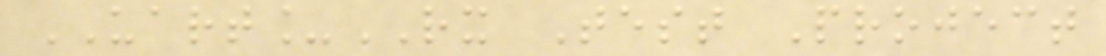UART_RX Test Project
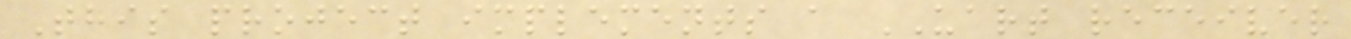This project implements a UART receiver
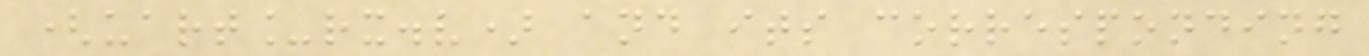(uart_rx.v) and its corresponding
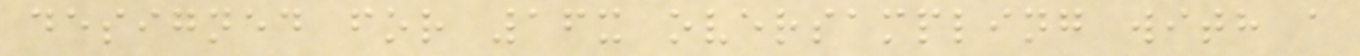designed for 16x oversampling with a
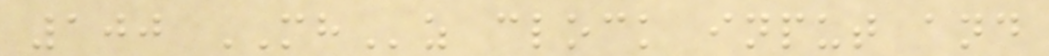100 MHz clock input and
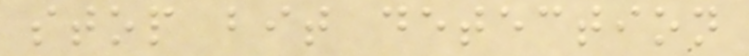stop bit detection
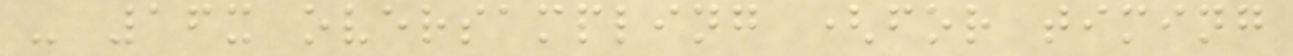- 16x oversampling (for timing
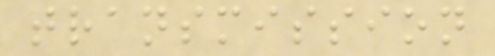transmission
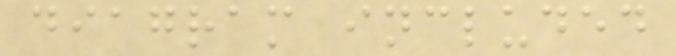diagram included
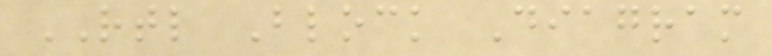RTL Block Diagram
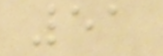51
